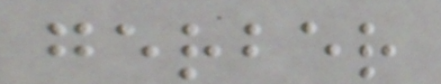gerber
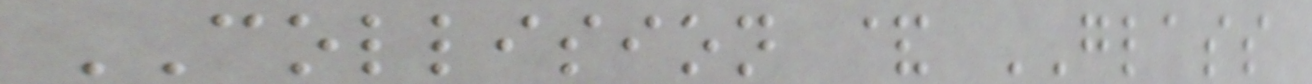COLLISION & GLASS
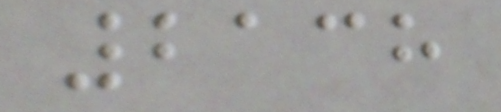2138
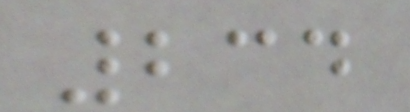234
